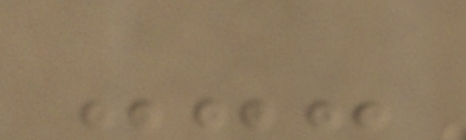---
